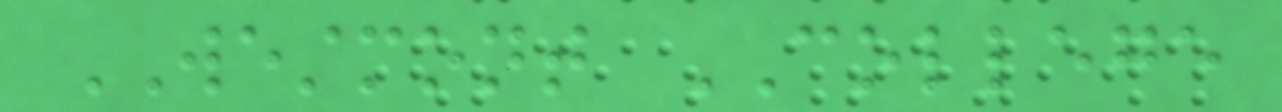WESTMONT COLLEGE
